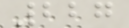227
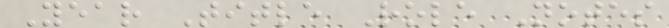Year Title Role Notes
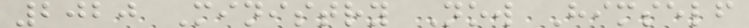2020 Ministry Now Himself
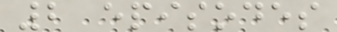2 episodes
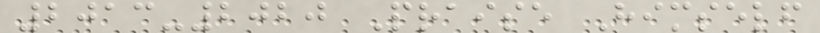2013-2020 Praise Himself
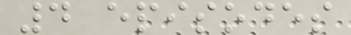4 episodes
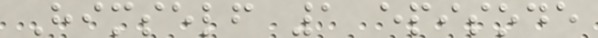Himself 1 episode
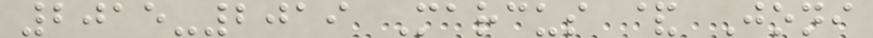2015-2019 Marcus & Joni
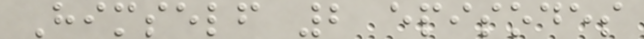Himself 2 episodes
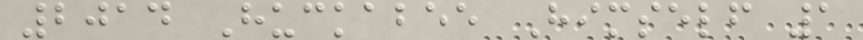2014 Huckabee Himself 1
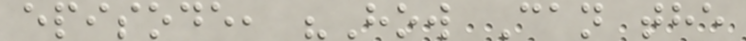episode, "How Can the
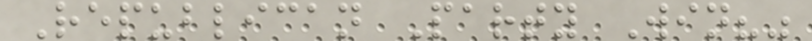Republican Party Win?"
